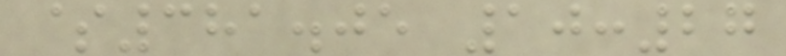$381.05 10:27
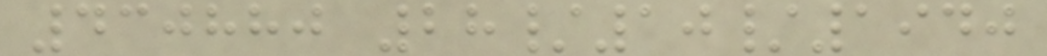430880 28/10/1940
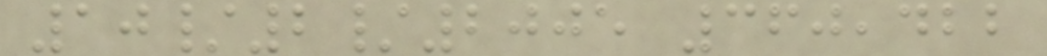10/2/2005 360,422
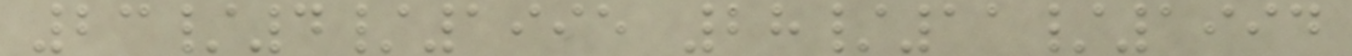23/4/1995 28/11/1994
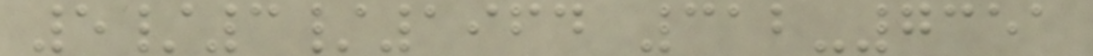5/3/1964 312-7351
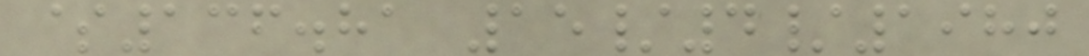$136.81 15/4/1980
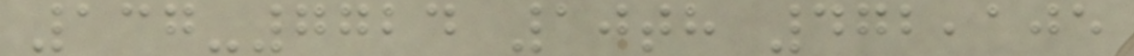137-7724 10th 472,105
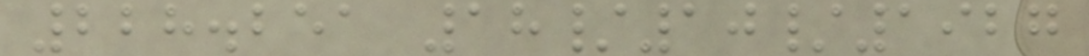228.251 18/10/1927
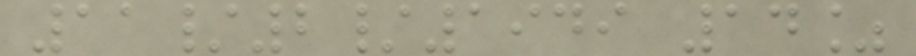11/2/1949 14%
